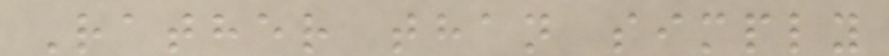Rather than simply
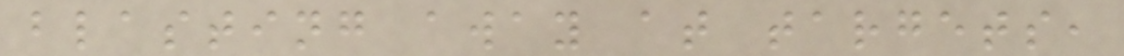blasting away at targets,
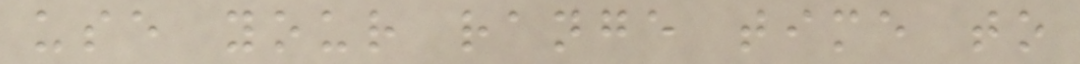use your range time to
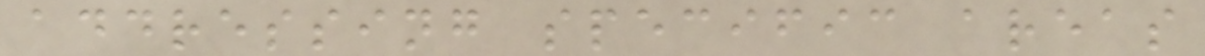addressing specific areas
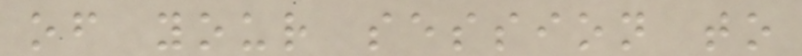of your session to
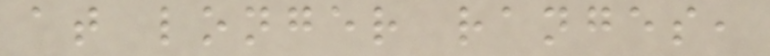at longer ranges,
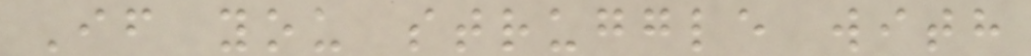If you struggle with
